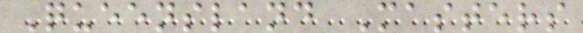Queensland Masters
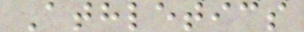Athletics
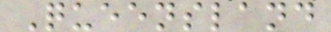Queensland
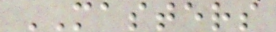MASTERS
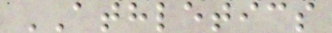ATHLETICS
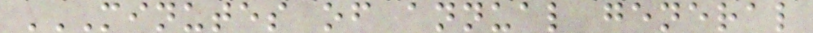MINUTES OF ANNUAL GENERAL
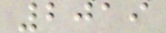2019
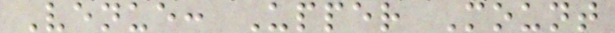Venue: Upper Mount
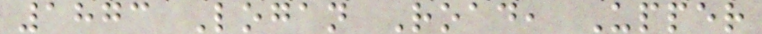1873 Logan Road, Upper
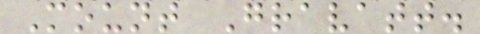Mount Gravatt.
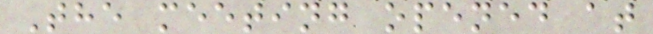The meeting opened at
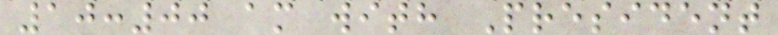10:00 am with President
